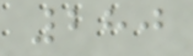280
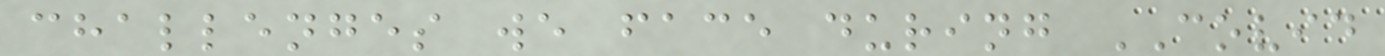challenges we face during COVID
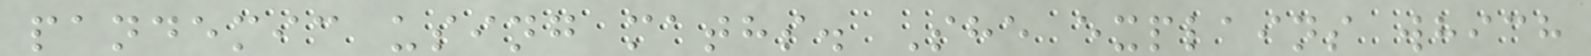pandemic using maths. She explains which
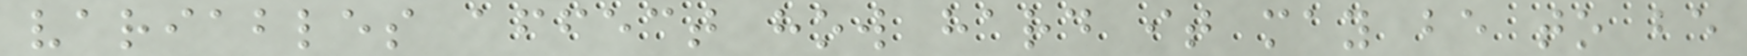variables affect how hard it may be to be
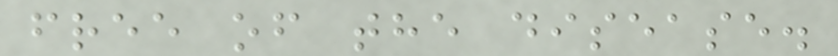free of the disease.
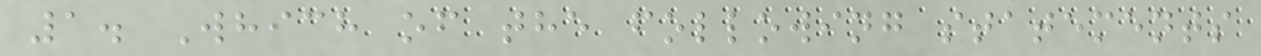1. Which of the following statements
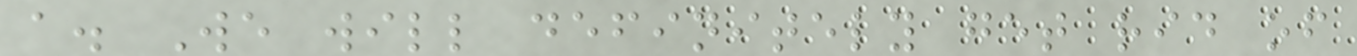a. We will definitely get rid of
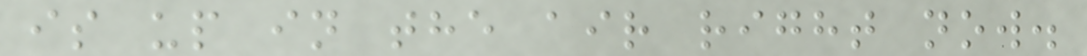is up in the air right now.
